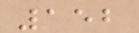152
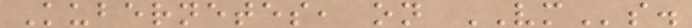Kubernetes, on VMs.
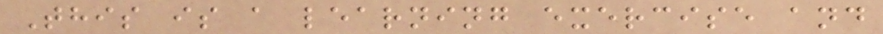This is a learning exercise and
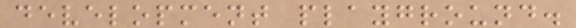development playground.
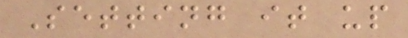Setting it up
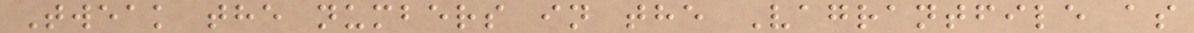Tweak the numbers in the Vagrantfile as
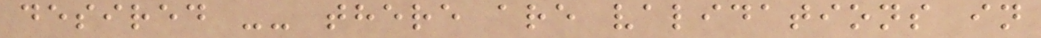desired -- there are validations in
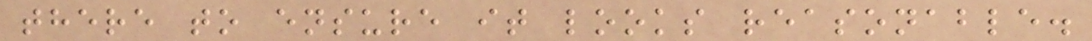there to ensure it looks reasonable.
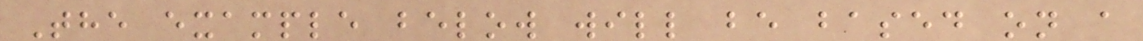The example below will be based on a
